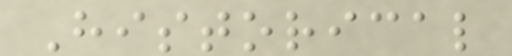Historical
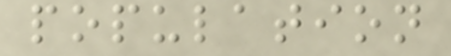population
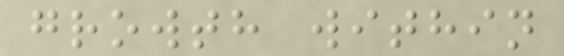growth within
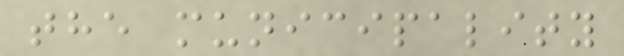the municipality
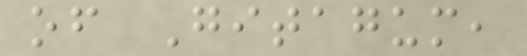of Gitagum,
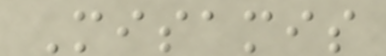Misamis
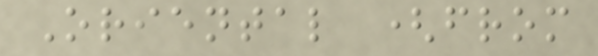Oriental (from
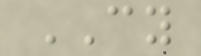CY
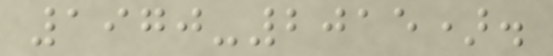1970-2015).
